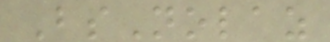BsNolaz
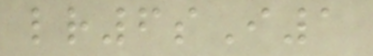lr6sI1
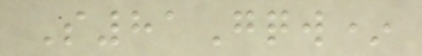S81Gqw*
